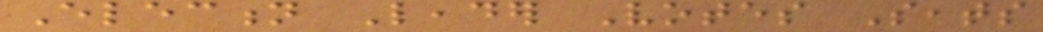Election Leader Votes Seats
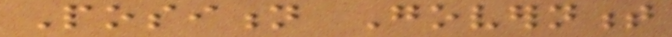Position Government
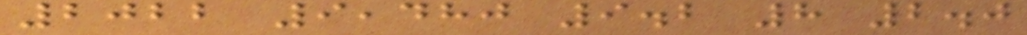2022 9,480 9.2 8 2.0
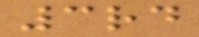3rd
